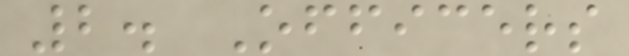2. Officers
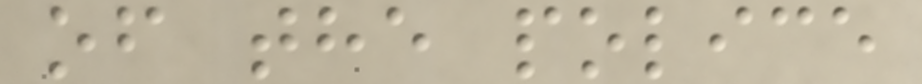of the police
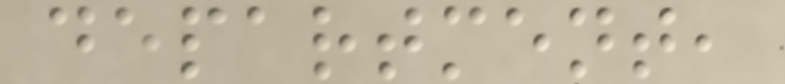department,
